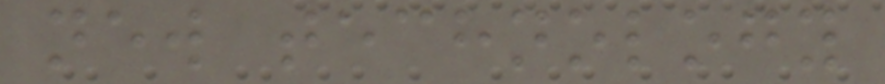new technology
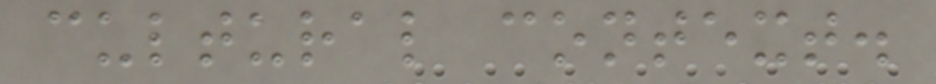cultural context.
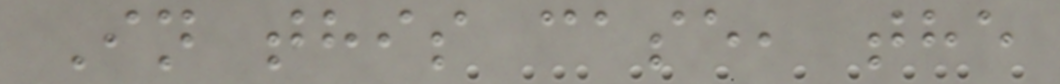In this case, the
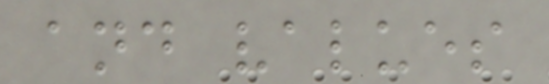and values
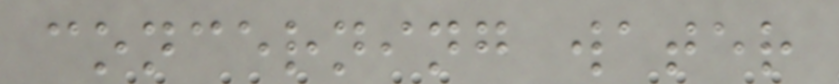concerning water
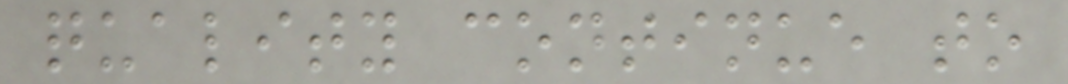quality continue to
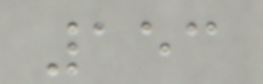153
